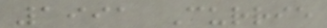1991 Currie
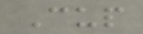Cup
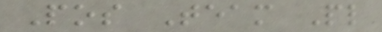Pos Team Pl
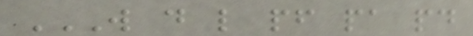W D L PF PA PD
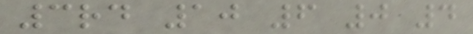3rd 10 6 0 4
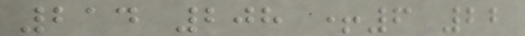214 208 +6 22
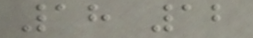18 12
